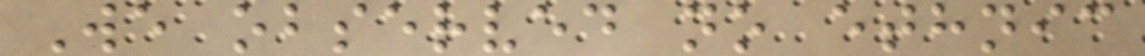We observed no ethnic
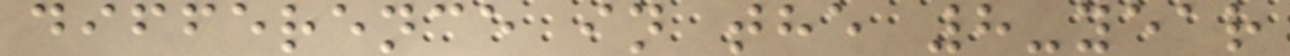difference in the 8-year
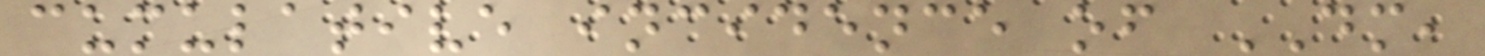cumulative incidence of DM,
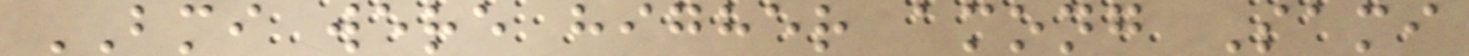BMI were higher among Sami
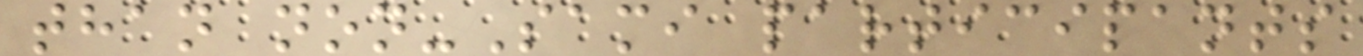than non-Sami participants
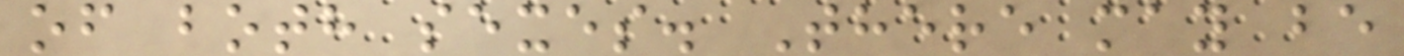of both sexes. There may be
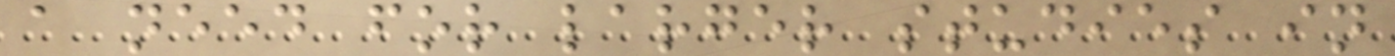a need for larger studies in
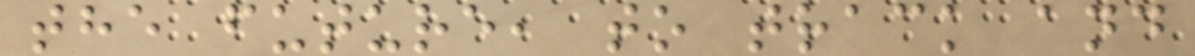the future, to track and
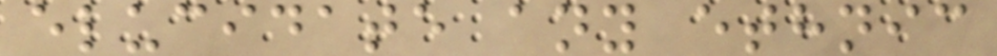elucidate any ethnic
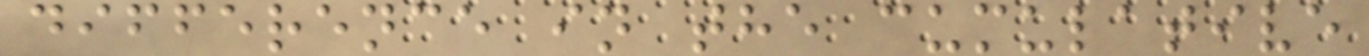difference in the cumulative
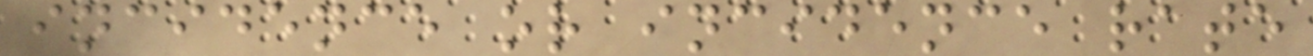incidence or incidence rate
